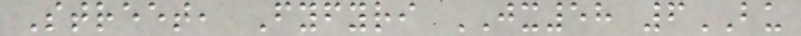Street, Fyfyri JX58 6BU
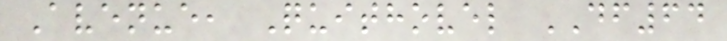Avenue, Quithovel DF64
